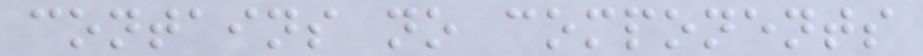contains no components
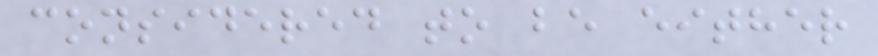considered to be either
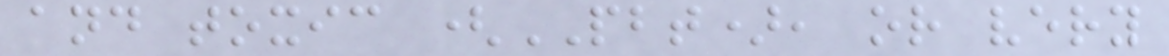and toxic (PBT), or very
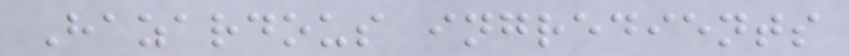Hazardous ingredients
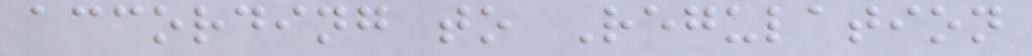according to Regulation
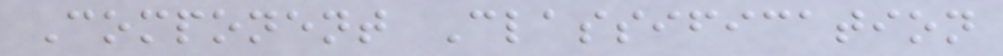Component Classification
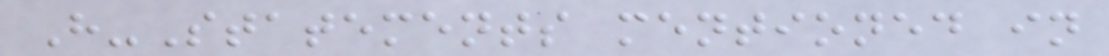H-Statements mentioned in
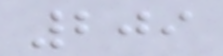209
